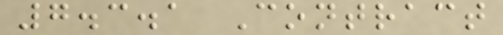7.3.1 Contract
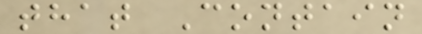that Contain
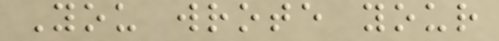You wrote your
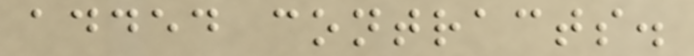added contracts.
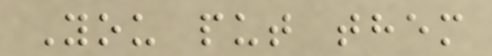You put them
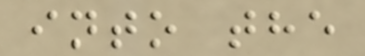into the
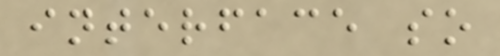interface so
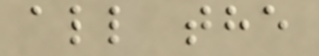all the
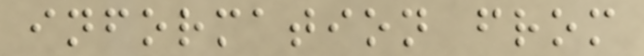information from
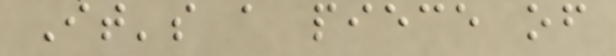It's a piece of
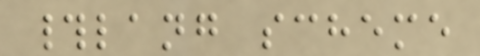#lang scheme
